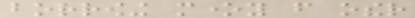borrowing money from other
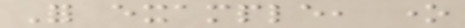For example, one
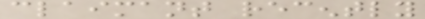claimant recently
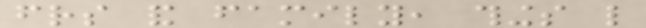friends and family, things like
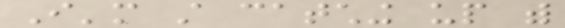I'm still catching up with
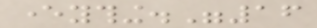everything."16
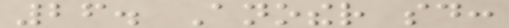26. Another said:
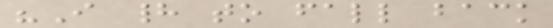"I had to fall back
